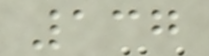137
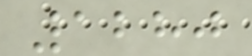1280
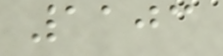1103
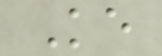Ke
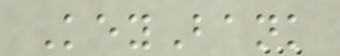KeyBank
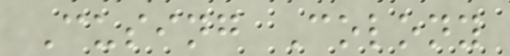Cusing Colony
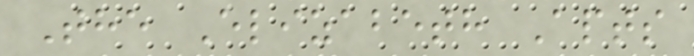The Elizabeth Apts
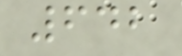642
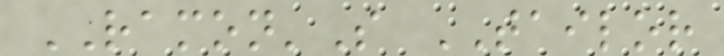RAMON'S TAILOR
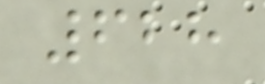628
